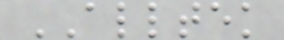ALLTEK
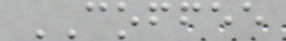COFFEE
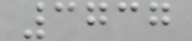3737
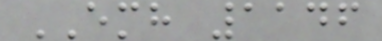EMH 1146
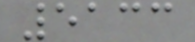5133
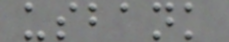usbank
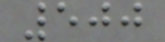500
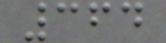364
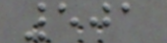501
